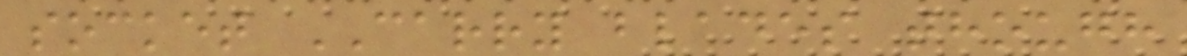socket CARRY blades though
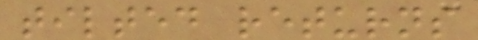tilted returns
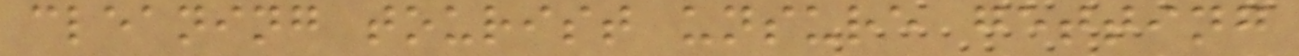cleaning tourist unsure getting
